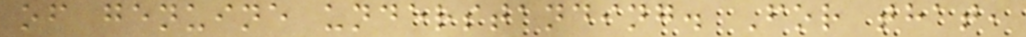of genuine understanding. For that,
